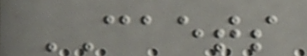CAETS
